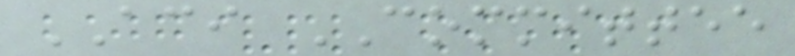ACI COMMITTEE
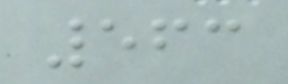563
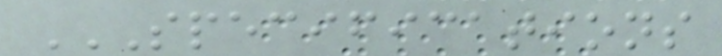SPECIFICATIONS
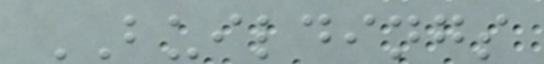BUILDINGS
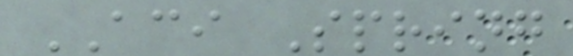ACI Spring
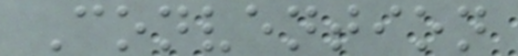Convention
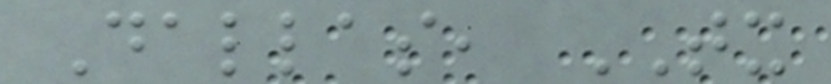Dallas, TX
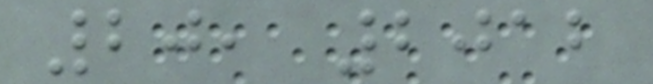20, 2012
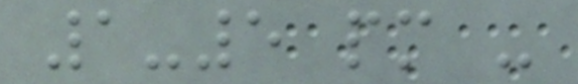1-5 pm -
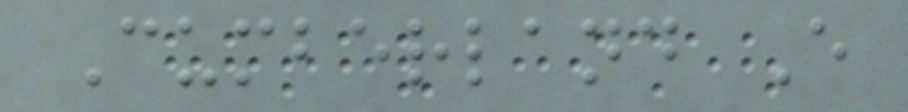Cumberland E
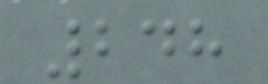248
